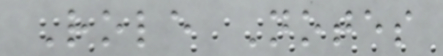Role Notes
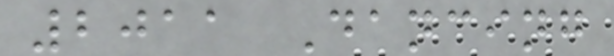2011 Dancing
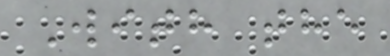With the
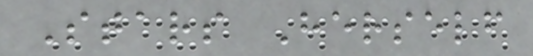Stars Herself
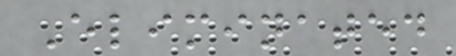Eliminated
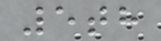5th
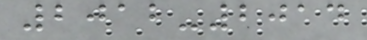2012-2014
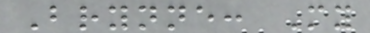Brynne: My
